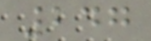247
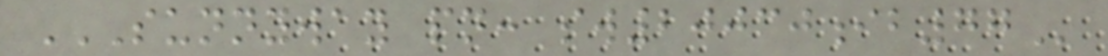SUNNYWAY PN: SW20030IB77
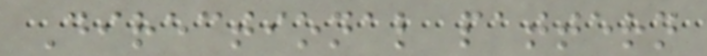Directional pattern
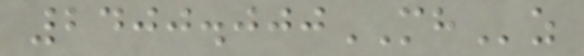2400.000MHz
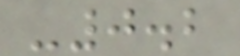-0.2
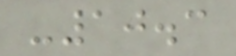-10.3
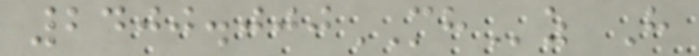2400.000MHz H
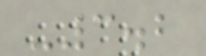-3.2
